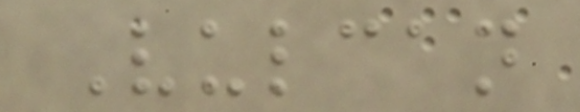Vulcan
